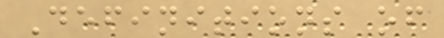Definitions of
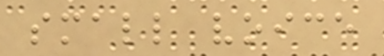small voice
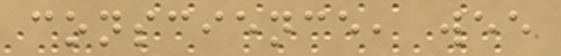conscience, wee
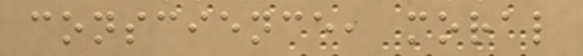conscience, moral
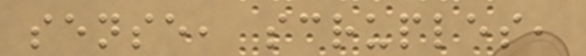sense, scruples,
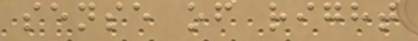sense of right
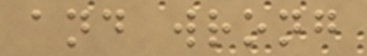and wrong
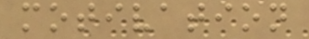motivation
